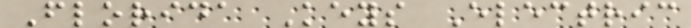Florida Keys Electric
